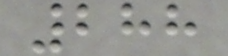288
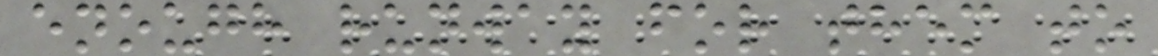enough runway for them to
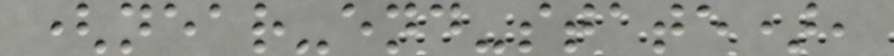(near-end-state),
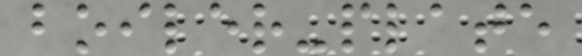boiler-plate
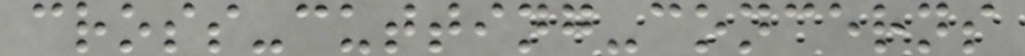cross-cutting-concerns
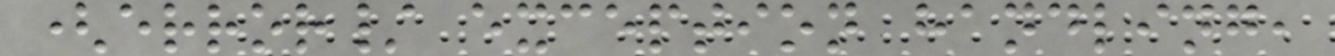(error/ exception handling,
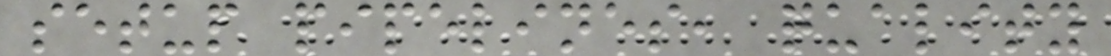setup pipelines, quality
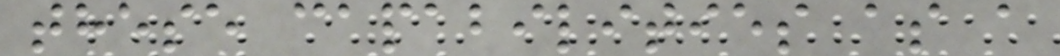these capabilities as a
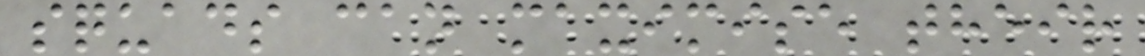squads can maximise their
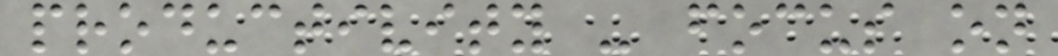productivity - focus on
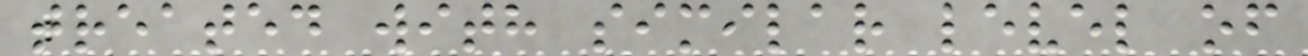treated with similar level of
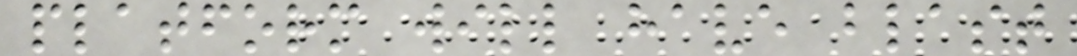platform will have blast
